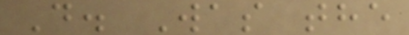D. Was the
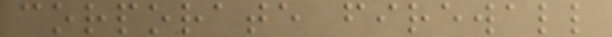corporate firewall
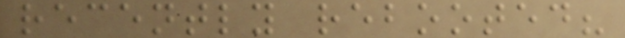recently rebooted?
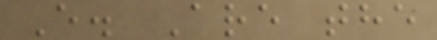E. Are the
